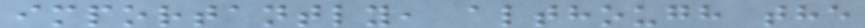importantly, although the
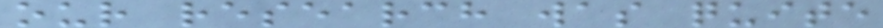our research was quite
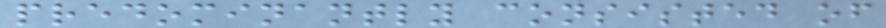predominantly consisted of
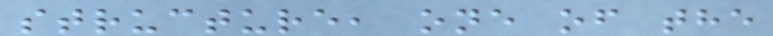structure, one of the
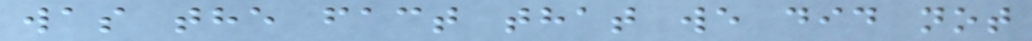was the fact that we did not
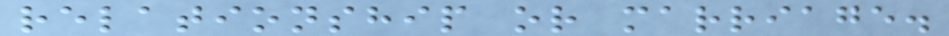relationship or marriage.
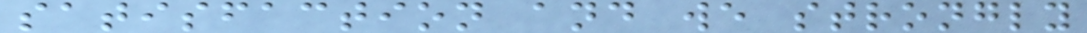satisfaction and we strongly
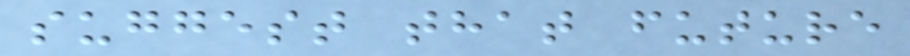suggest that future
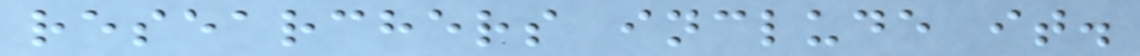researchers include it.
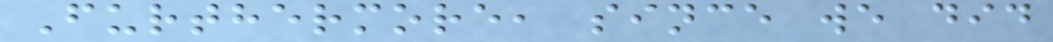Furthermore, since we did
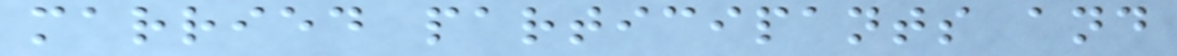married participants and
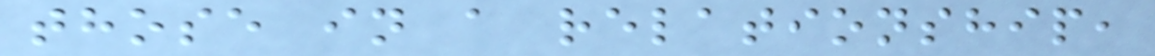those in a relationship,
